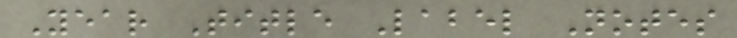Year Title Label Notes
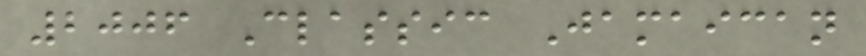2006 Classic Jamaican
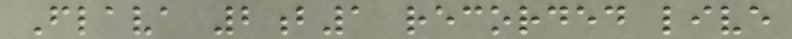Flava 2b1 recorded live
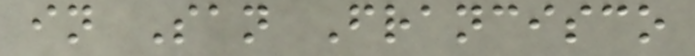in San Francisco
